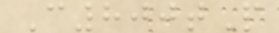C800tP
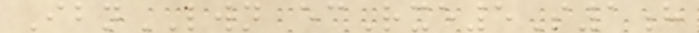IbnLWN ecRxe5S1h
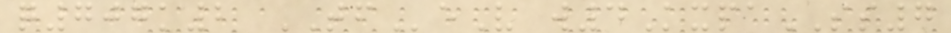q707k2 TFeV w4KxpaSS7
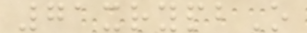71xrypbO
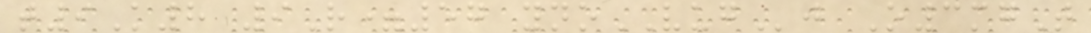t9K8 9R=57 ynoVUGj O3mgT
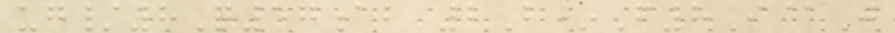ug/8Q57ab 2B*F8I@J
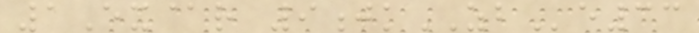1Ex@r 9jkZBe33
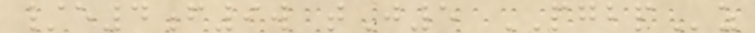/e4f9w tJ5 PGBPz
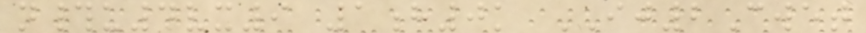n#u4vx9 1h0k IJ2Cwet
